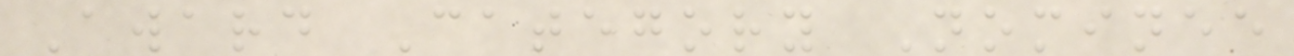Award Category Nominee
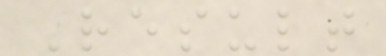Result
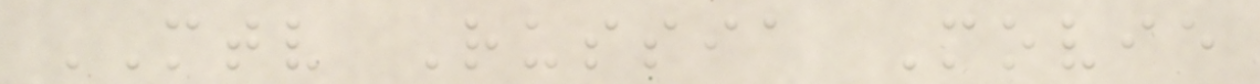MTV Russia Movie
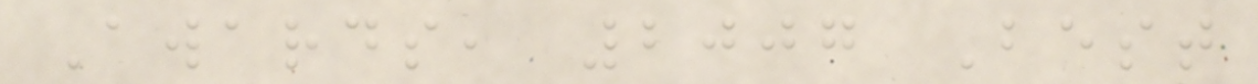Awards, 2007 Best
